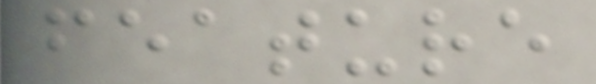feature
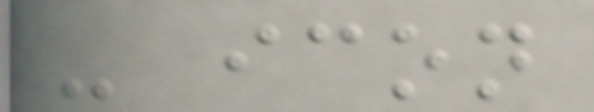- icon
